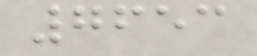7653
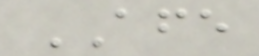AFE
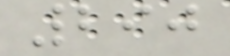290
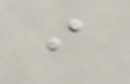i
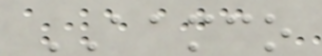AAMCO
